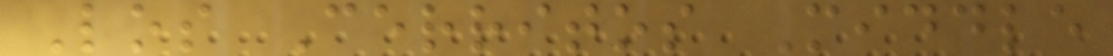Los Cerritos Middle
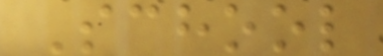School
